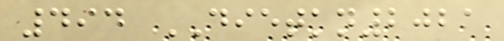494 DIETKN2021
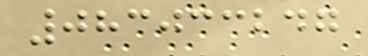083033247
